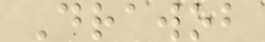Drawob
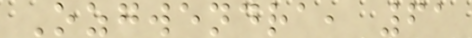Ozgwendra, 61
